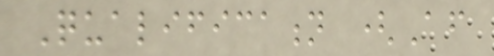Qualification (After
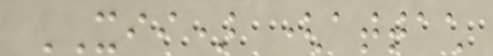XII) (attach
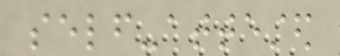self-attested
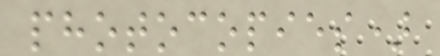photocopies)
